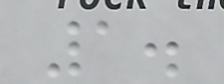1.
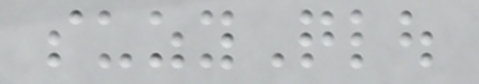suzyQlou
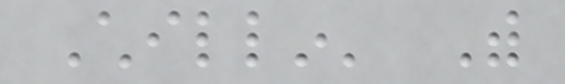Chillin' With
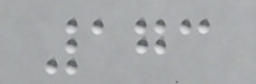173
